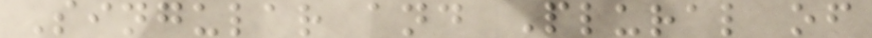Singular and Plural of
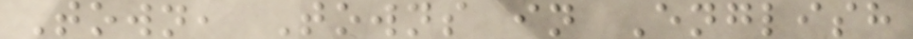Town, Towns in English
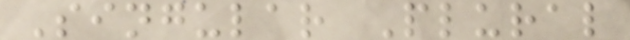Singular Plural
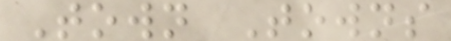Town Towns
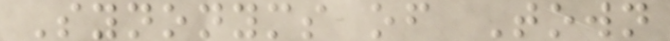Synonyms of Town
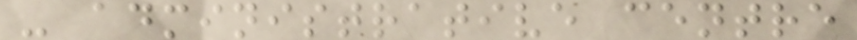- administrative centre
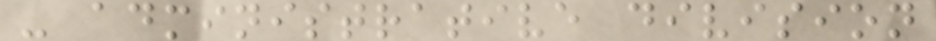- administrative division
